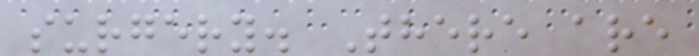surgery. There are
